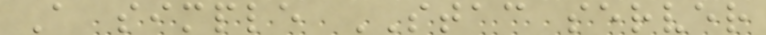A simple STAC server
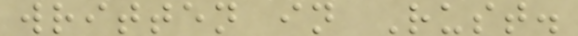written in Rust.
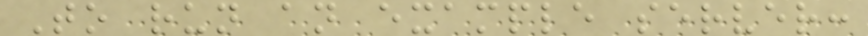To run an example server:
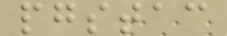pgstac
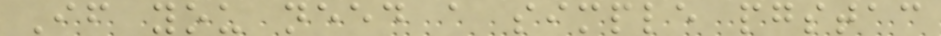If you need a simple pgstac
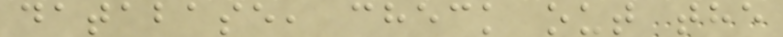database, check out the
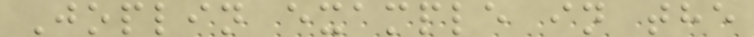Joplin example in the
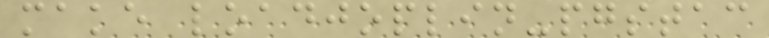make loadjoplin-pgstac
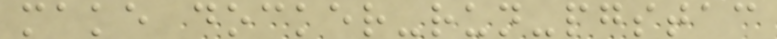make docker-run-pgstac
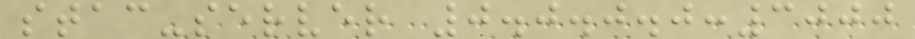stac-server 0.0.0.0:3000
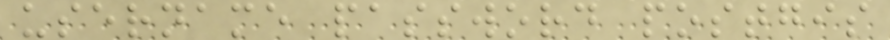username password postgis
